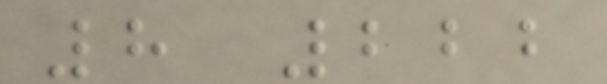8 222
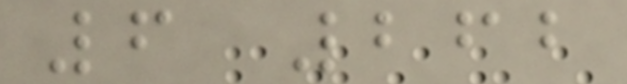6 262
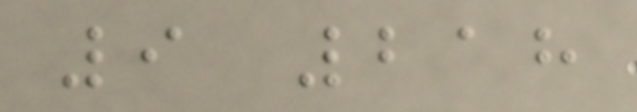9 218
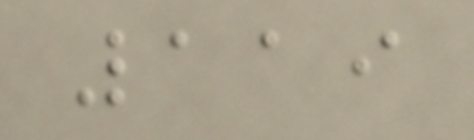119
